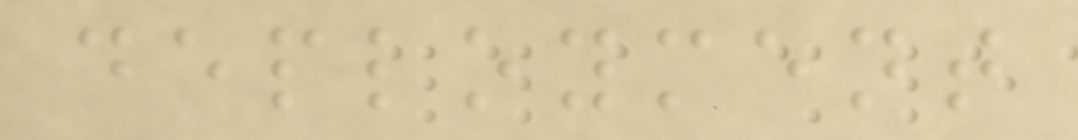deployment
